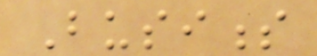Business
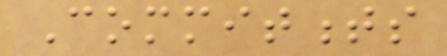Commitments
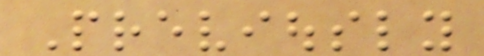Previously
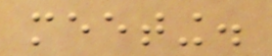meeting.
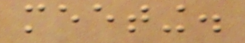meeting.
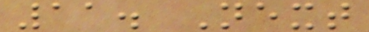11. Next
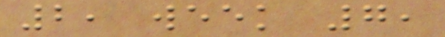2, week 7,
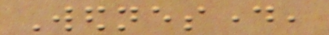Wednesday,
